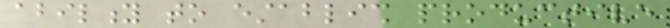ability to establish productive
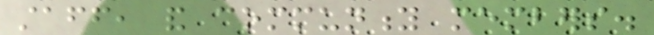staff, and community members.
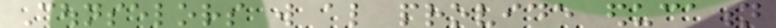Counselors will also provide education
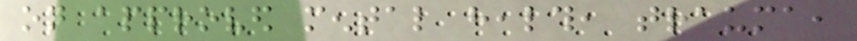on approved mental health, trauma,
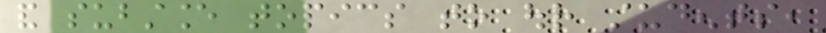and substance topics to our students,
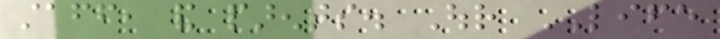staff, and parents. Our LIFE
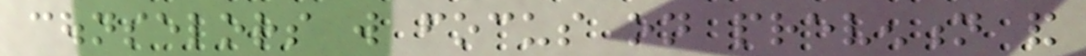counselors will focus on prevention and
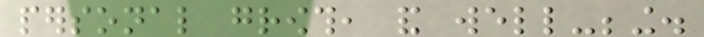personal growth, and well-being.
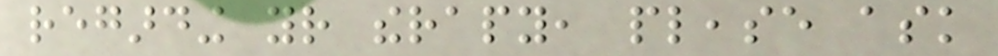regarding your therapy, please ask
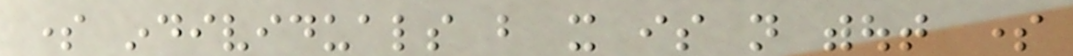some individuals but it is not without some
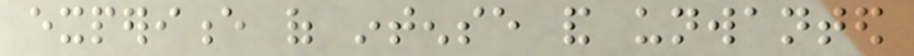experience of intense and unwanted
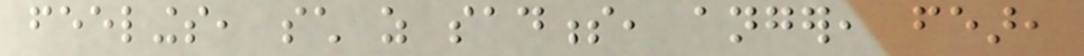feelings, such as sadness, anger, fear,
